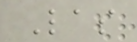Las
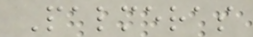Palmeras
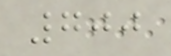700
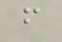f
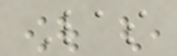Las
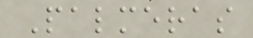Palmeras
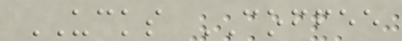UCKS COFFEE
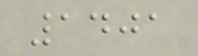1401
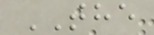THE
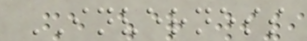INVERNESS
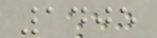1405
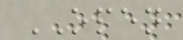OPEN
